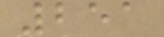251
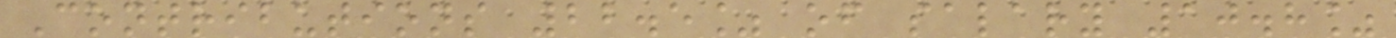Contributions 22.5% of salary 10.8%
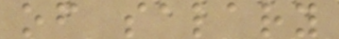of salary
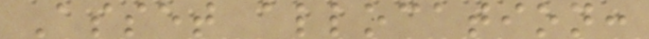Asset allocation:
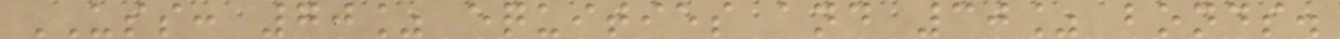USS: 70% equities and 30% bonds.
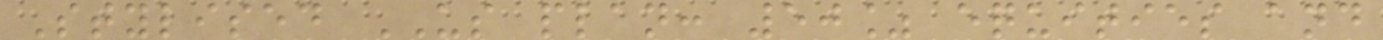Stylised US plan: 50% equities and
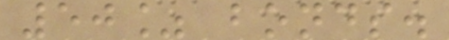50% bonds.
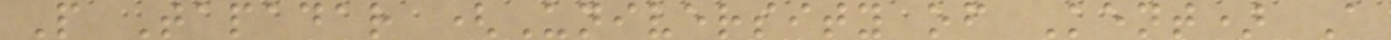P Tapadar (University of Kent) A
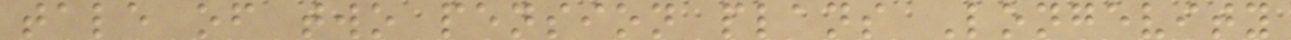tale of two pension plans Longevity
